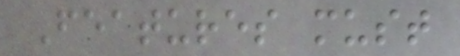Features must
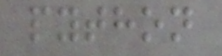python
